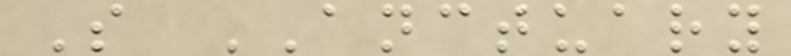S ANCTUARY
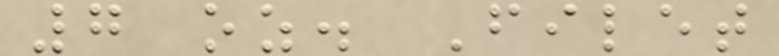7 oz. Filet
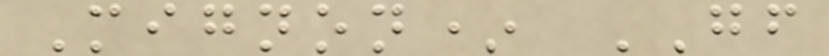Mignon* GF
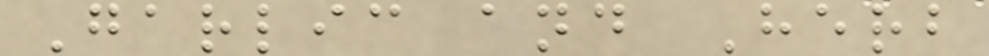Garlic and Herb
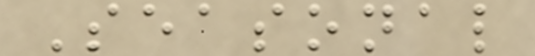Seasonal
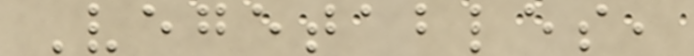Vegetables,
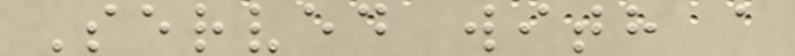Served with a
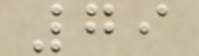79
